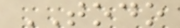TODO
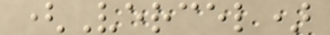(Vercel)
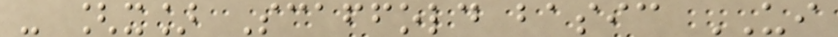- [x] Scaffold basic UI
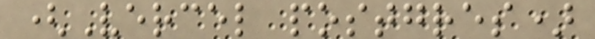(Vercel postgres)
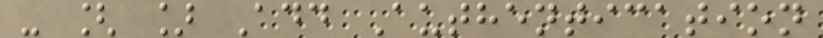- [ ] Add Authentication
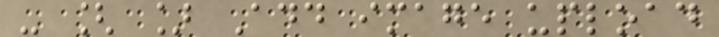- [ ] Add image upload
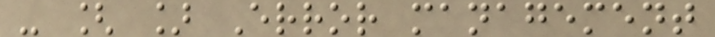- [ ] Error management
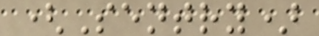(Sentry)
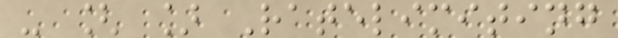- [ ] Ratelimiting
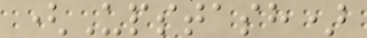(Upstash)
